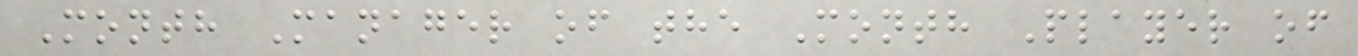Month Manager of the Month Player of
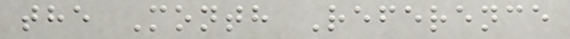the Month Reference
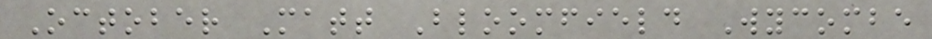October Matt Bloomfield Wycombe
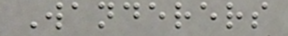Wanderers
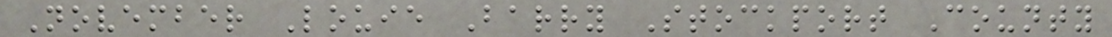November Louie Barry Stockport County
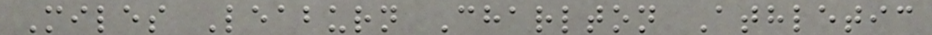Miles Leaburn Charlton Athletic
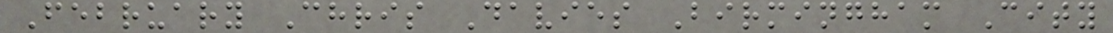February Chris Davies Birmingham City
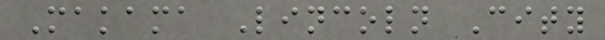Makama Lincoln City
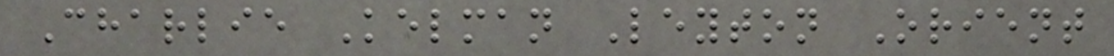Charlie Kelman Leyton Orient
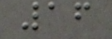16
